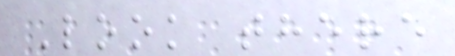Look there
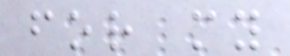for my
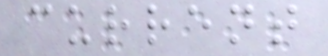current
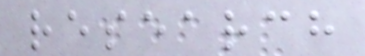research
